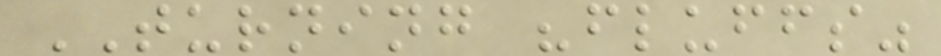TURNING "fluffs"
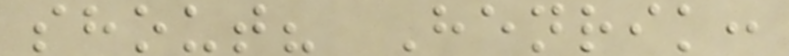shout? Henrik:
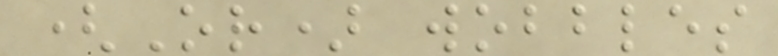(Or) wobbles
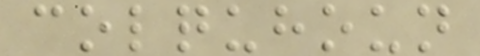colquhoun
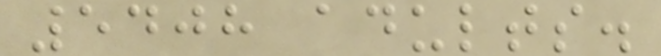5408 adults.
